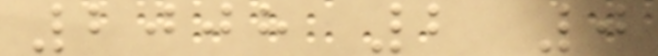2008 2 0
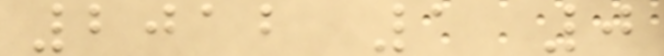2012 1 0
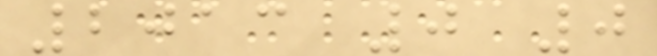2013 0 0
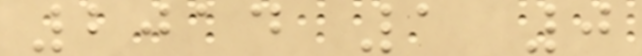2014 1 0
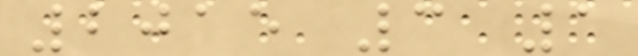2015 3 1
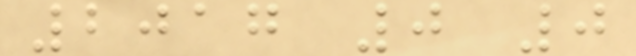2017 0 0
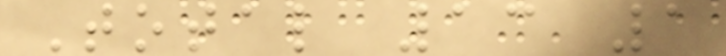Total 13 1
